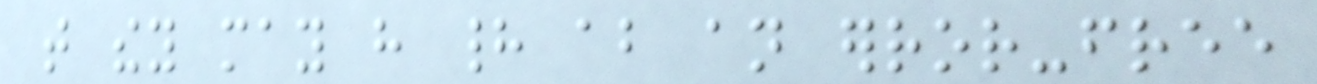that they may have had about an error-free
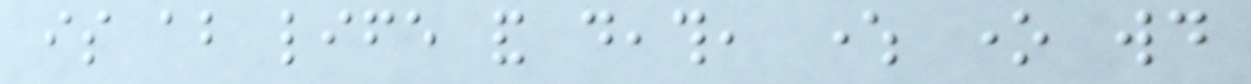is about life and death, where one would
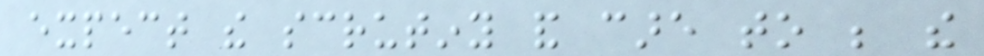expect the scrutiny and care to be the
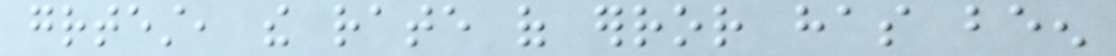greatest, the rate of error has been
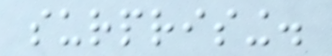surprising.
